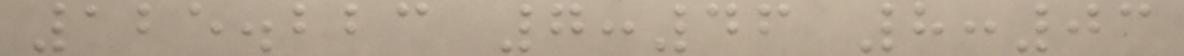125.223 7:46 8:03
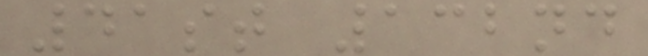41st 132nd
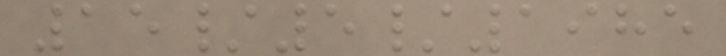15/5/1985
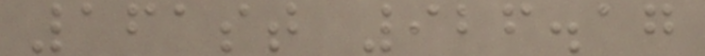161st 926.17
